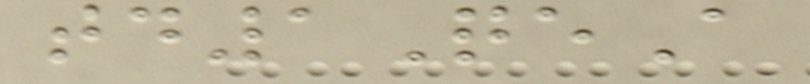td1QeA
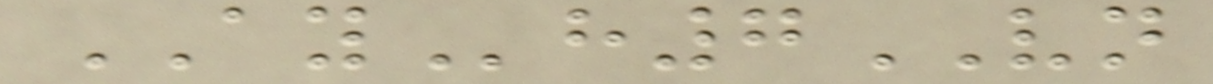AYh7VN
